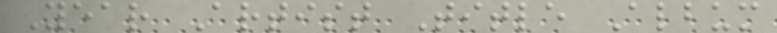Year Artist Title Album
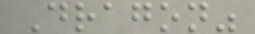Dragon"
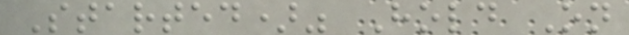Started)" Hold On
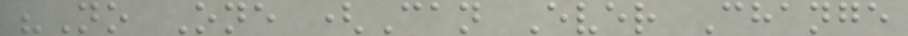"No One (Can Ever Change
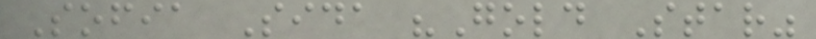Sofia Sida "Gold Star"
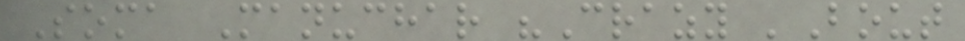Soma Manuchar "Crazy 'Bout
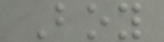Boy
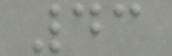43
